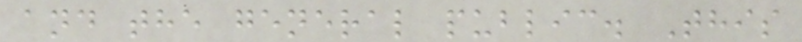and the general public. This
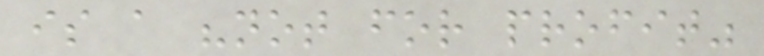is a "not for profit"
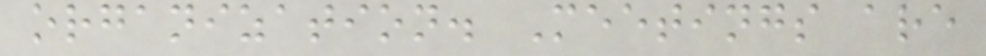organization. Meetings are
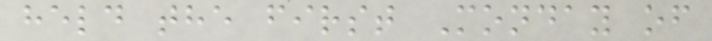held the first Monday of
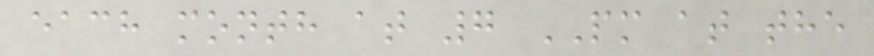each month at 7 PM at the
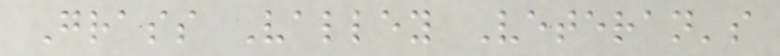Grass Valley Veteran's
